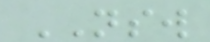NSW
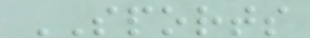SPORTS
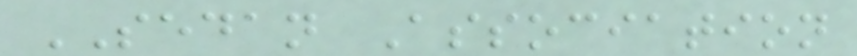SEDAN Association
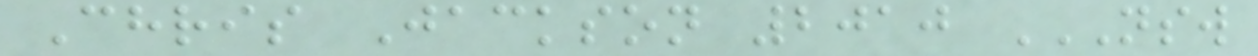Chris Jackson 2010 NSW
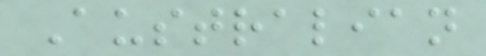Australian
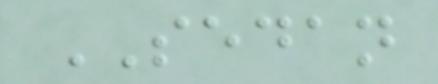SEDAN
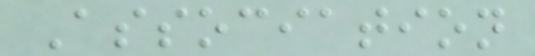Association
